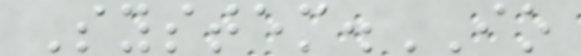System.IO
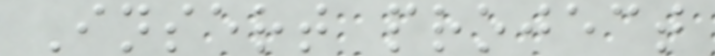Insert project
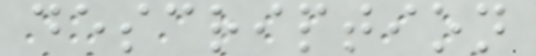description
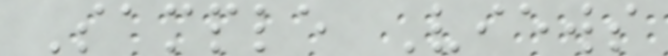Sample Views
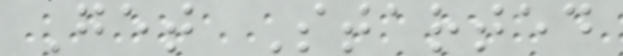Get Started
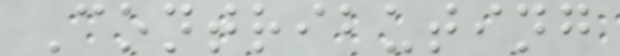Contributing
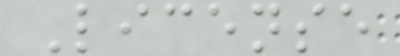License
